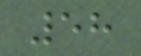58
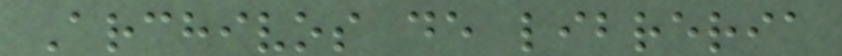Archivos de libreria
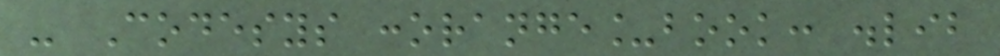- Codesys :orange_book: .lib
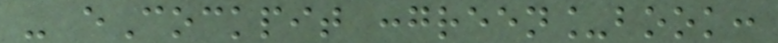- eCockpit :green_book:
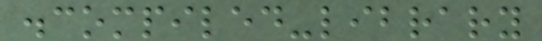.compiled-library
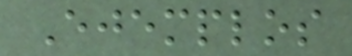Ejemplos
